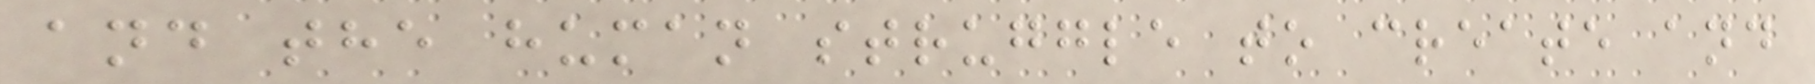and the human struggle to create and
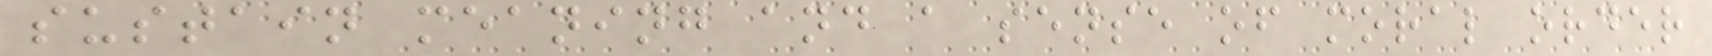sustain meaning and a sense of moral order
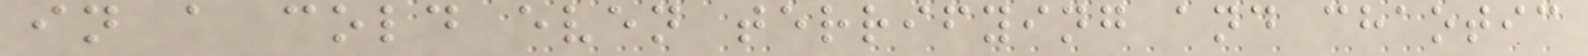in a cold even terrifying and chaotic
